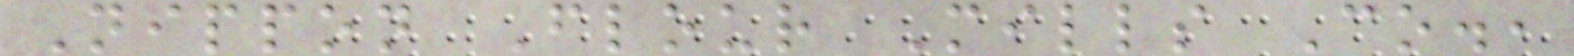Nippon Flour Mills Co.,
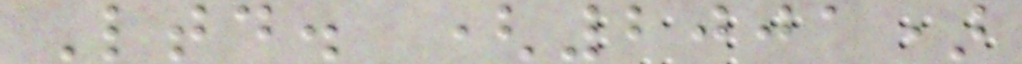Ltd. (2001)
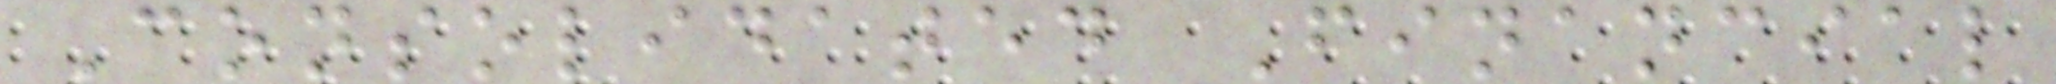Consolidated Financial
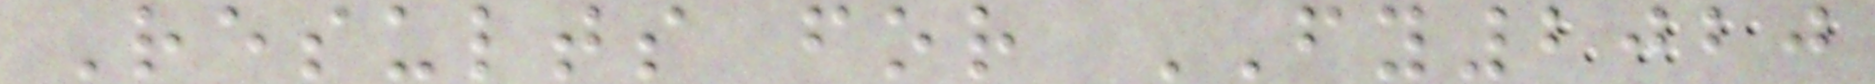Results for FY2020
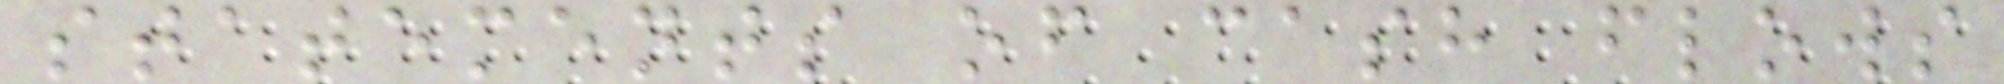statements of cash flows
